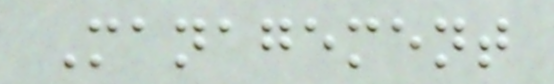Management
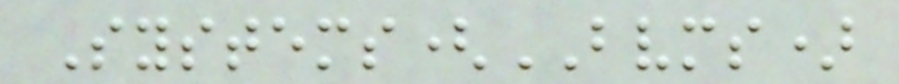Systems(BVMS)
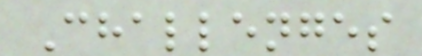Challenges
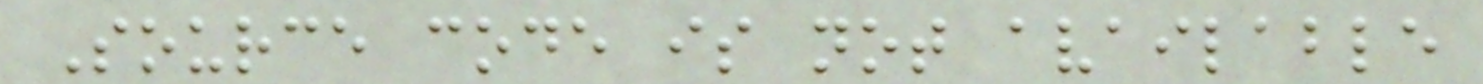Source code is not available
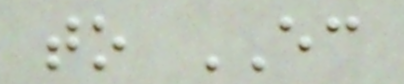to EC
